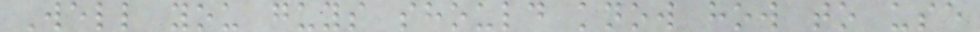Well you guys should know how to use
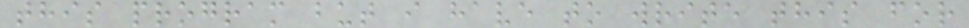this program but i have to write this for
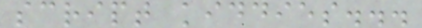script kiddies...
